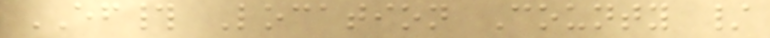EF# Location County /
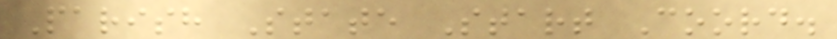Parish State Start Coord.
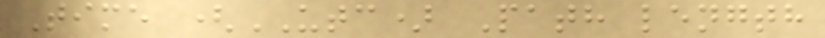Time (UTC) Path length
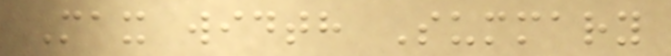Max width Summary
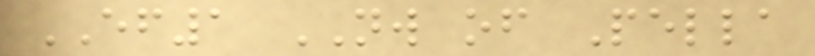EF1 NW of Pella
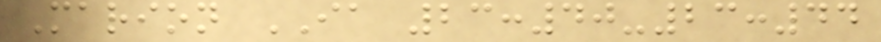Marion IA 23:40-23:44
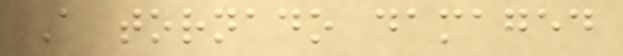A tornado damaged
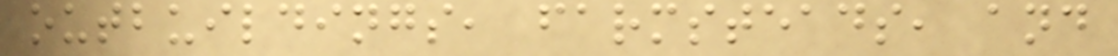outbuildings, farmsteads, and
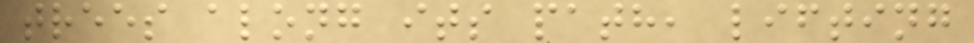trees along its path, lifting
